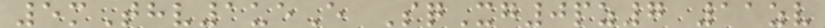5mThv1ueE SqXg0pz7 11zv
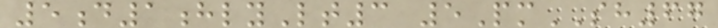5d1hlyLt3 5PmSH67
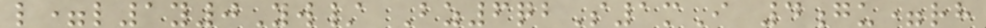l=l1y0Yw/ Bz6qbS1mI 4gu=rh
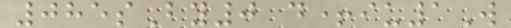085sBy0 d+iu1W
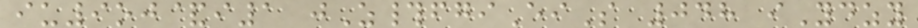iu9oj&i1 jZ#fgiEiS 048 iYdzy
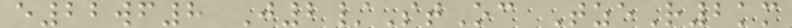e22wf8 J2/StOc TzeR2km
